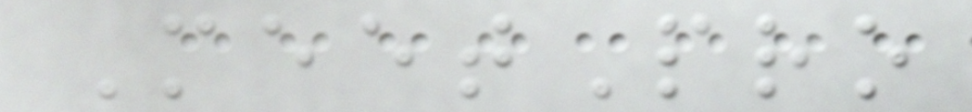MeetPro
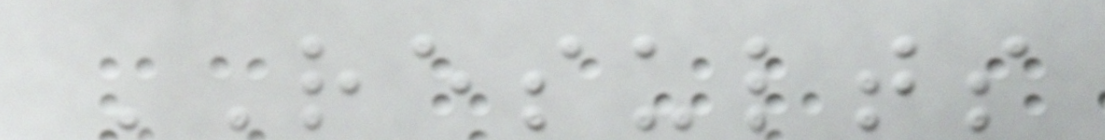RESULTS
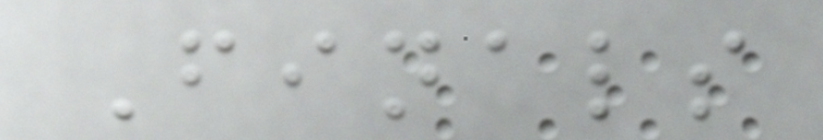Finals
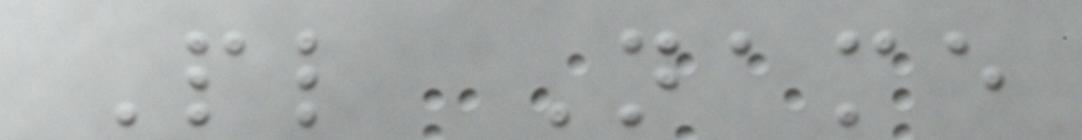Pl Name
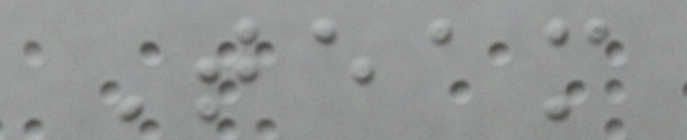Team
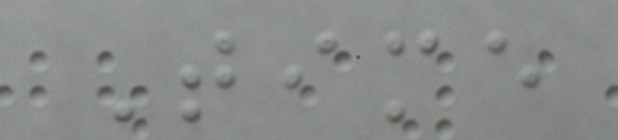Time
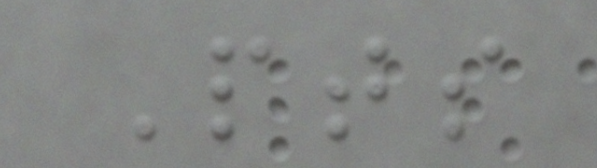Pts
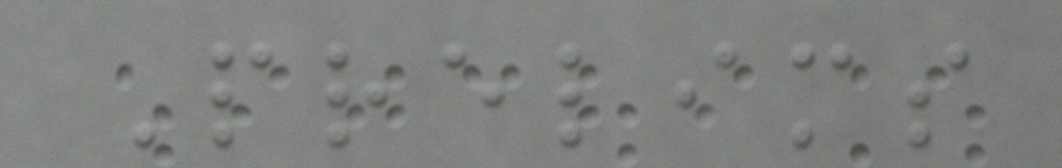Prelims
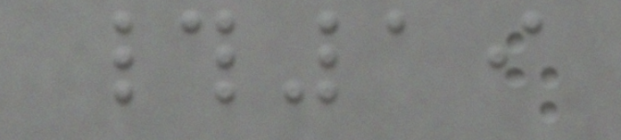#19
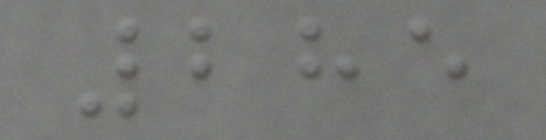285
